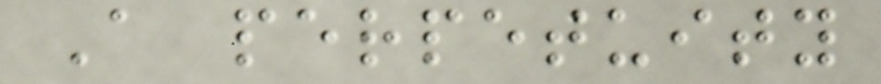A perpetuity
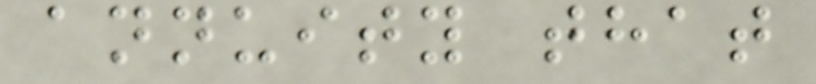annuity that
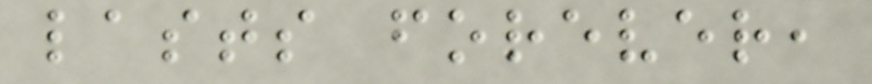lasts forever,
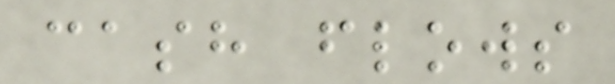cash flows
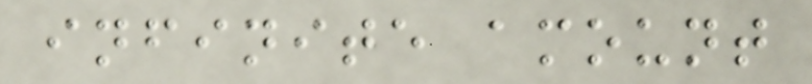infinite amount
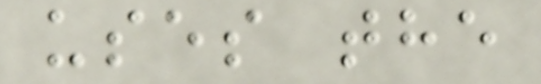uses the
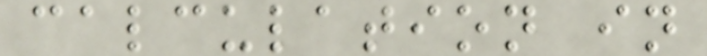calculation in
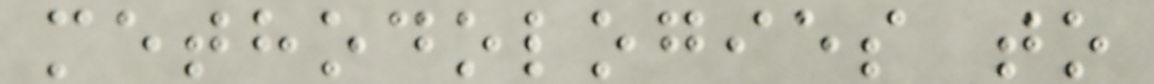methodologies to
